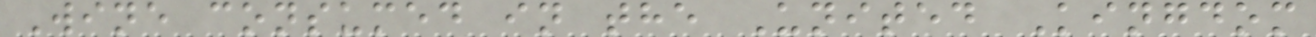Wine consumed in the United Kingdom
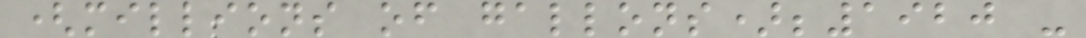(millions of gallons);1920 -
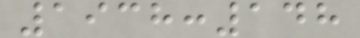1938:148
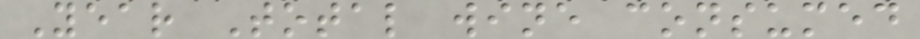Year Total wine consumed
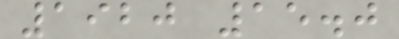1920 15.0
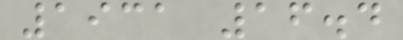1931 16.4
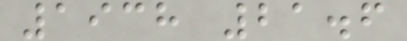1938 21.6
